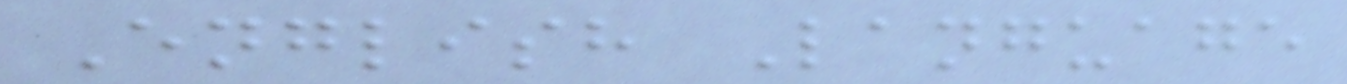English Language
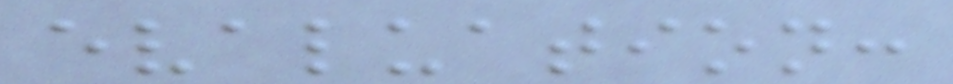evaluation:
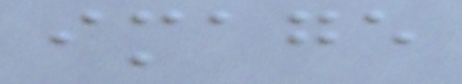image
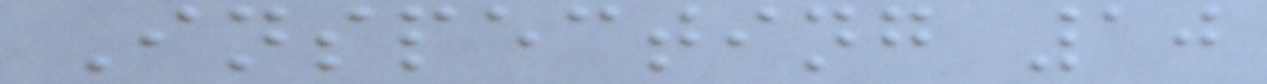Inspecting 10
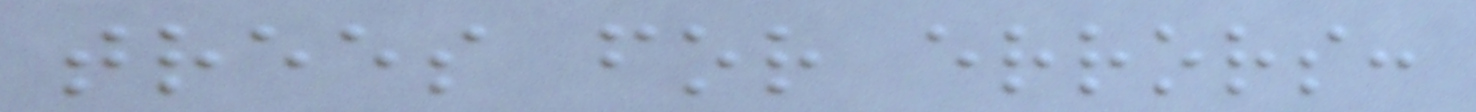trees for errors:
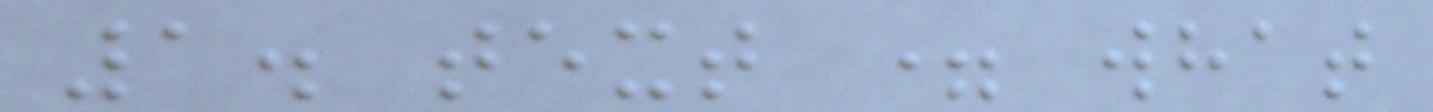1. text = what
